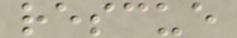rescue
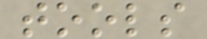tools
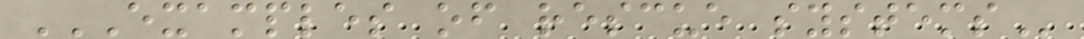EXAMPLES OF RESCUE SYSTEMS
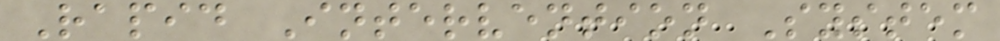Rapid Intervention System
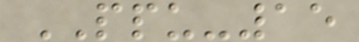PPU-15
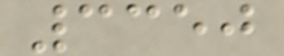3350
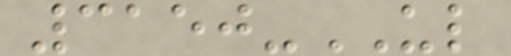3150-UL
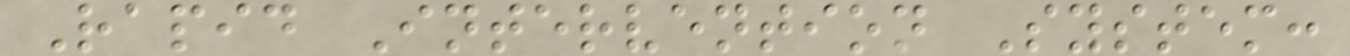Rapid Intervention System:
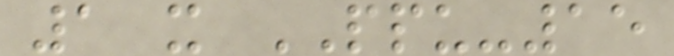1 x PPU-15
